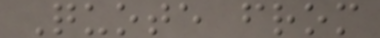Quote from
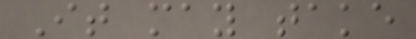It may take
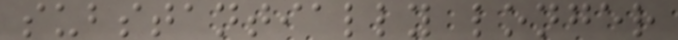substantially longer
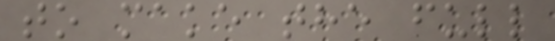to make the full
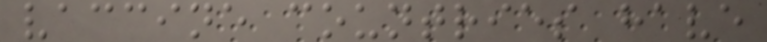vaccine countries have
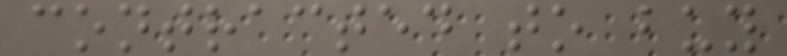contracted to buy
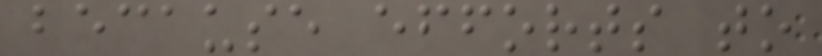because efforts to
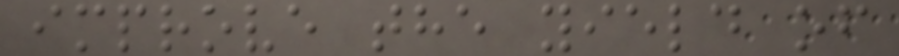improve the yield of
